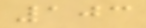103
